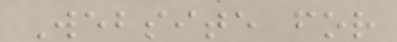Website for
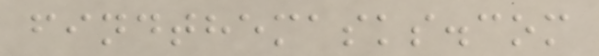findthemasks.com
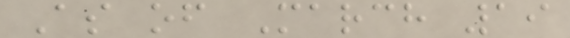As of March 19
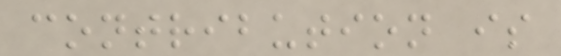contribution is
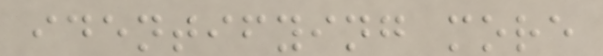identifying more
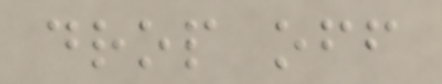drop off
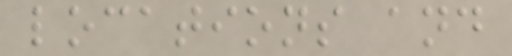locations and
